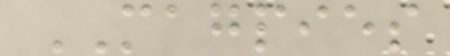MAGPIES
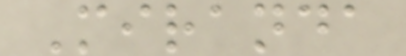Miranda
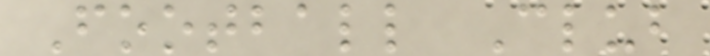Football Club
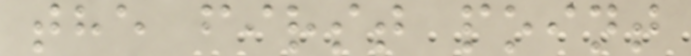the first point
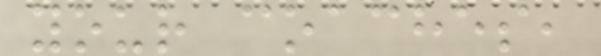your coaches,
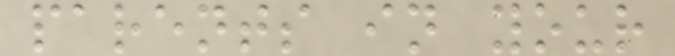parents in your
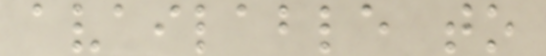available to
